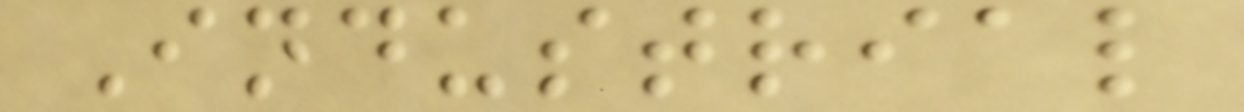Industrial
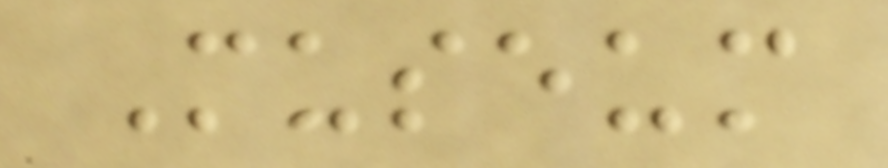Museum
